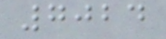7024
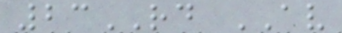23RD AV
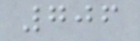706
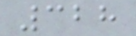328
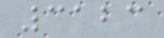3123
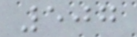507
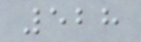528
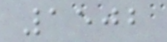1502
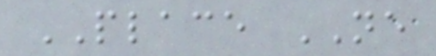PLACE NE
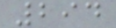294
